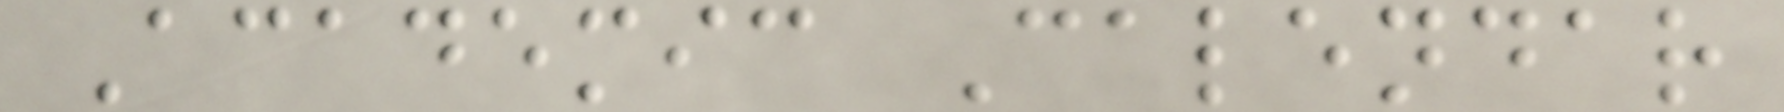Academic Calendar
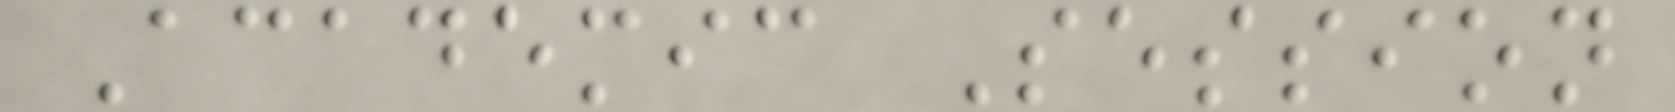Academic Session
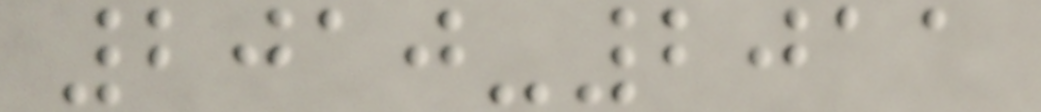2010-2011
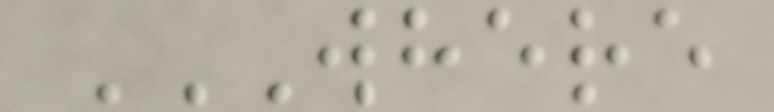WHERE
